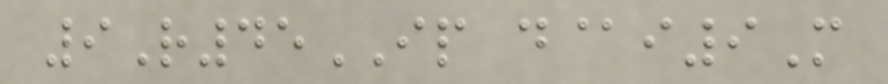9R45IP d@i9M
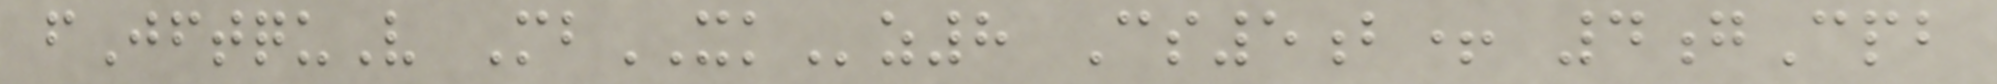fJftquV MbXKz8 Cs5b+ 4gCpb
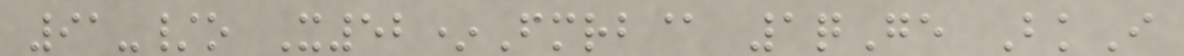91-/o X52*Fmrb@ 1qGe BkI
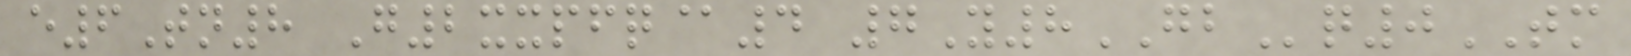e6Tn8 G2xxpfq@4 7Y8GBq0TM
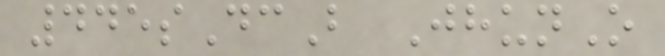445sDcB JhunO
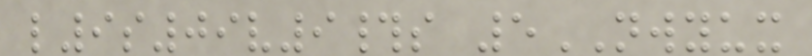l9s09v9#s 5NWYUX
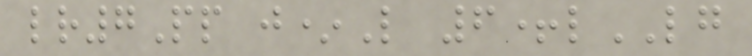lr7Pp j*L 6+lLG
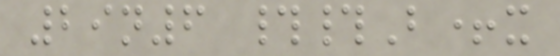29n6 ##B+x
